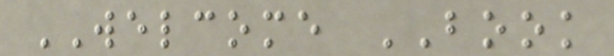WELCOME BOOK
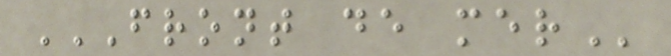FRONT DE MER
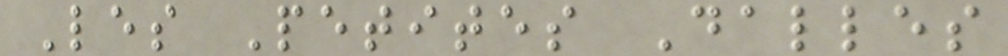Les Petites Dalles
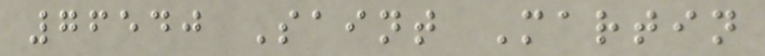76540 Saint Martin
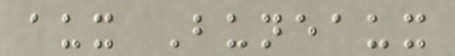aux Buneaux
